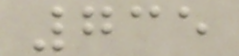735
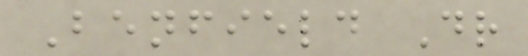Benfield Dr
